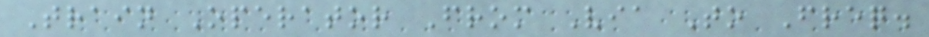Train Operator From Via To Freq.
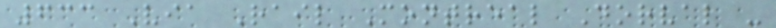633 Via Rail Montreal Dorval -
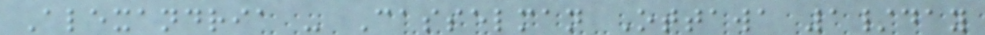Alexandria - Casselman Ottawa 1/day
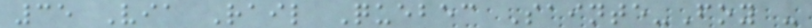35 Via Rail Quebec Sainte-Foy -
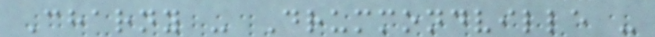Charny - Drummondville -
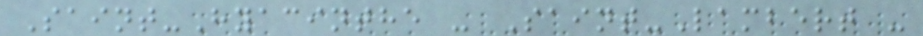Saint-Hyacinthe - Saint-Lambert -
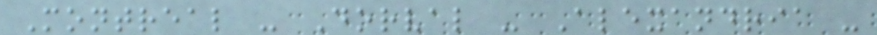Montreal - Dorval - Alexandria -
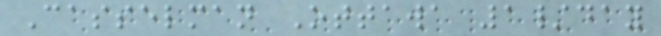Casselman Ottawa 1/day
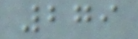279
